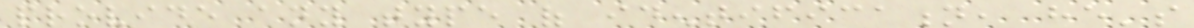provide any type of identification, he's
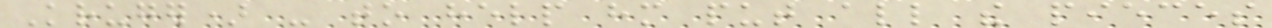Kruger) - to help him put all the pieces
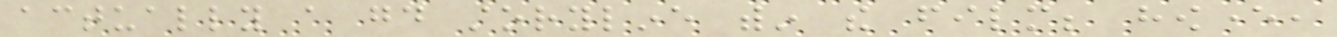actually a good storyline within the film; however,
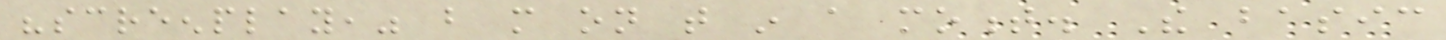"screenplay," but more on that in a moment. The basic
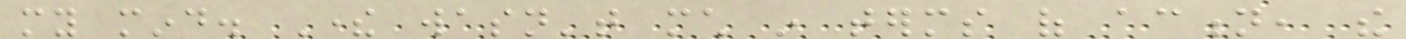my mind. There wasn't much in terms of action, the
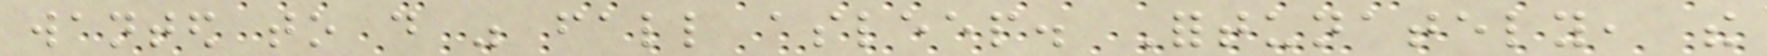wanted to do was fall asleep. Fortunately, the
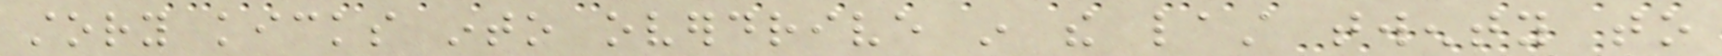story kicks into overdrive in the last twenty to
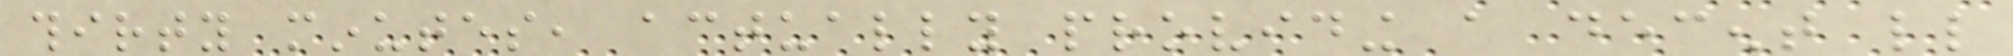thirty minutes, actually providing a decent little
